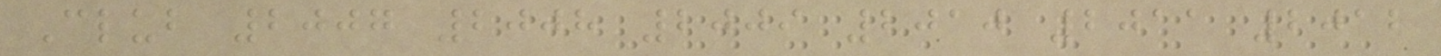Club 2007 2008 2009 2010 2011 2012
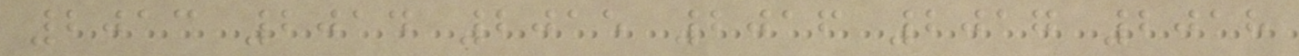2013 2014 2015 2016 2017 2018
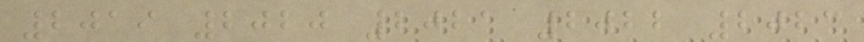2019 2020 2021 2022 2023
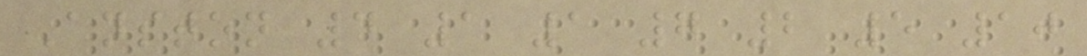Anston 4 1 1 7 2 5 10
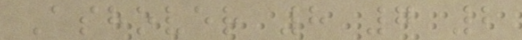Ashover 8 7 2
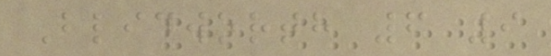Blidworth 6 9
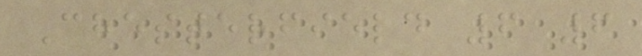Chesterfield 6 6
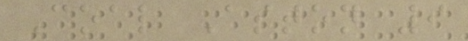Coal Aston 9
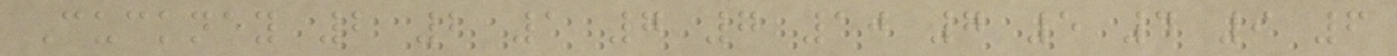Cuckney 2 2 1 7 7 10 7 5 4 9 6
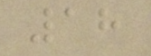18
